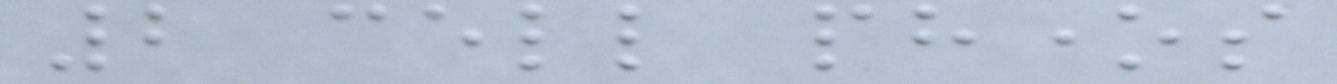2 cell phones
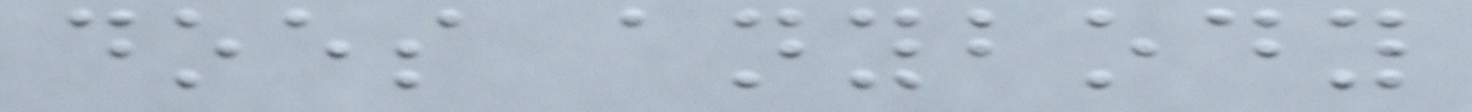does anybody
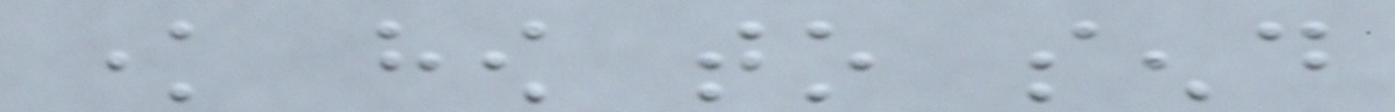know how to send
